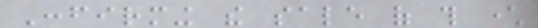Confirming the sale of this character
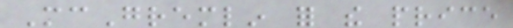McGremlin for the price
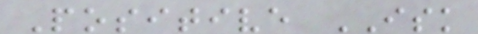Positive ISK
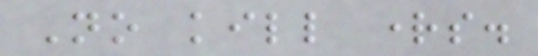No kill rights.
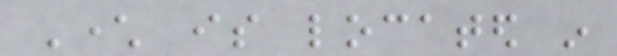Character is located in
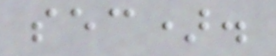sec).
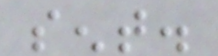sent.
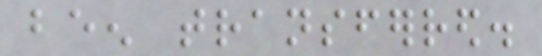been transferred.
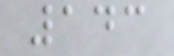143
